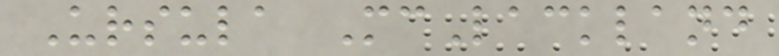Ursula McLackland
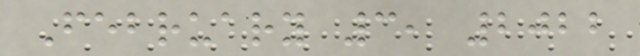February 3, 2022
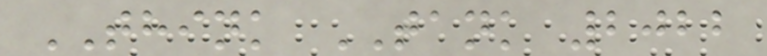THINK TANK 2022
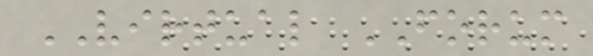VIRTUAL FORUM
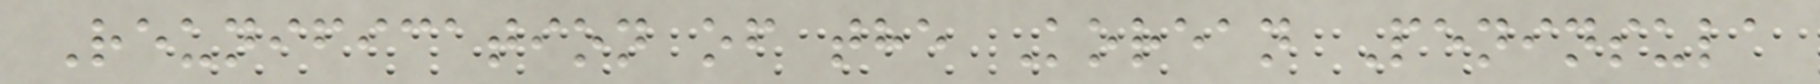Reunification of the Korean Peninsula
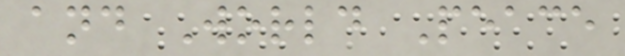and World Peace
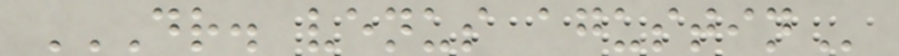DR. VENUS AGUSTIN
